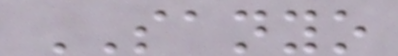SANYO
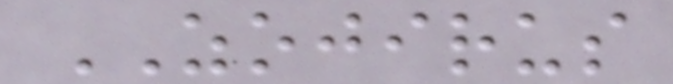ZOJIRUS
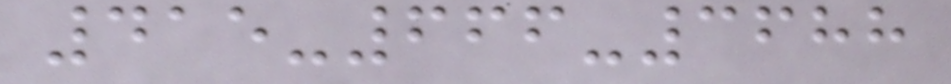415-666-3688
